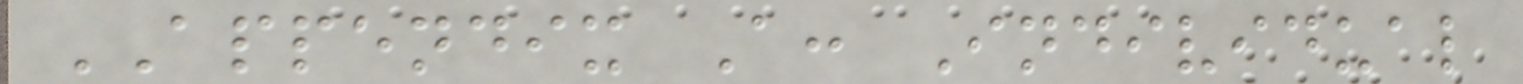APPENDIX A: Individual
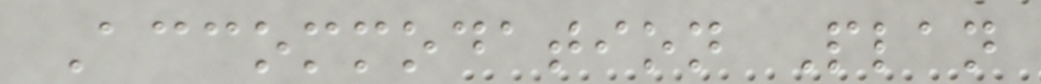Accommodation Plan
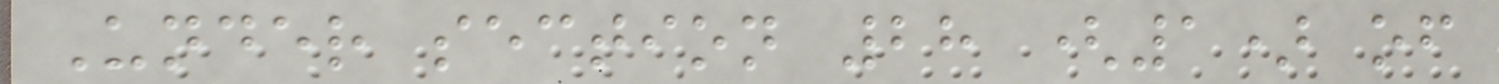Under section 28 (1) of
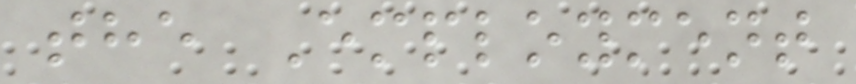the Employment
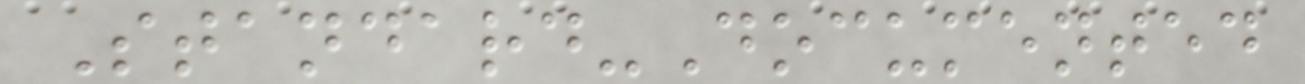Standard-Documented
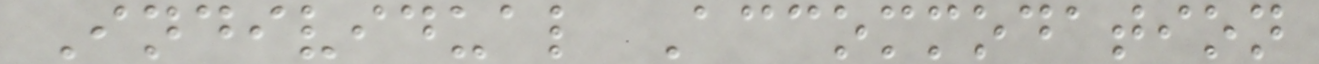Individual Accommodation
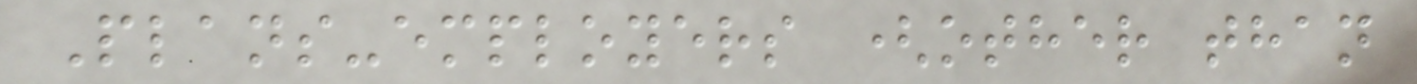Plans-employers (other than
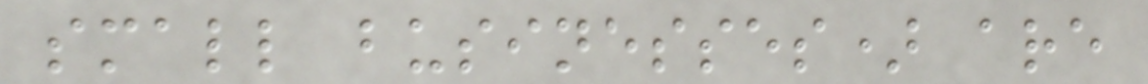small businesses) are
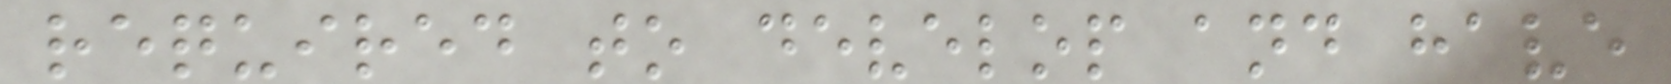required to develop and have
